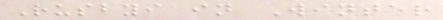Rusbyi in Winter
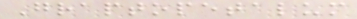Graptopetalum
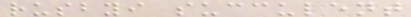rusbyi succulent
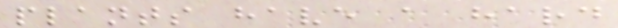plants have a hard
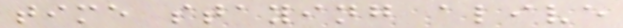time staying alive
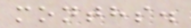months.
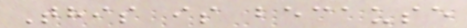This is because
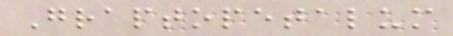Graptopetalum
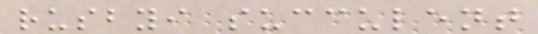rusbyi succulent
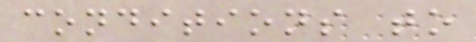conditions to
